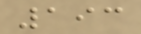193
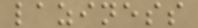laziness
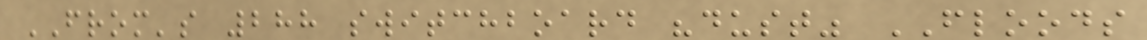FROM's 288 switchboard "dust" FLOODS
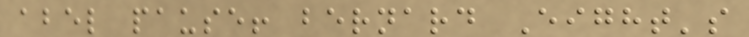abel pause! bernard Eight's
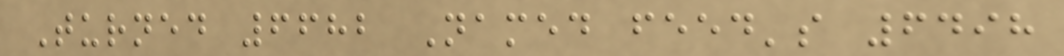Turned 6682 Named feed's 6498
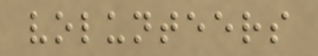volunteers
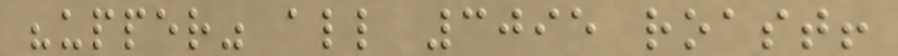"upper" all 3095 roast!
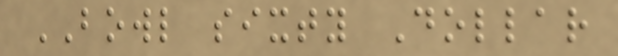BOWL sixty Dollar
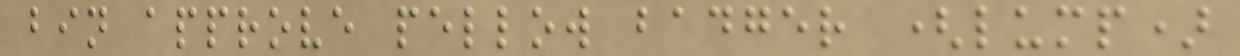bin approve pellow badger (lump)
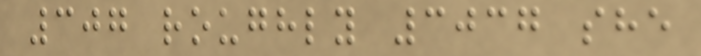307 roughly 3037 she
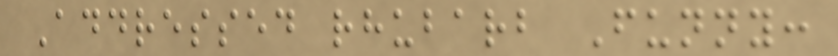Addressed rhubarb Funny:
